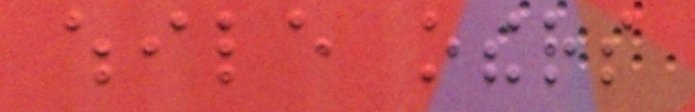while others
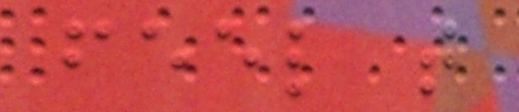feel that
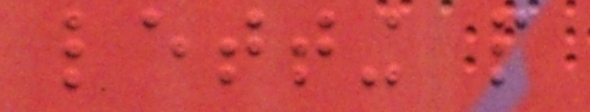letting people
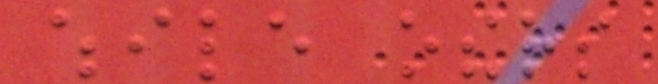while others
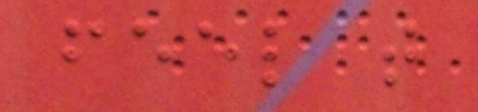feel that
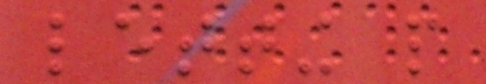letting people
